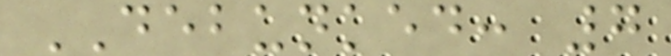DEBUNKED: 7
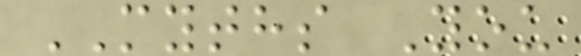MYTHS You
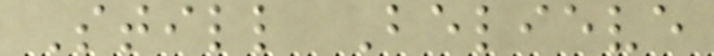Still Believe
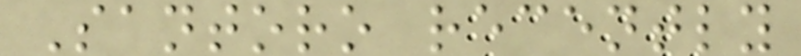Santoro recently
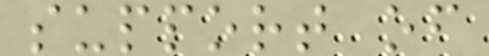support of
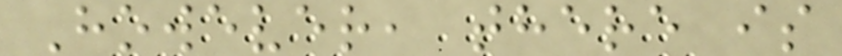However, there is
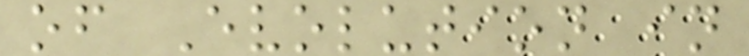of Evolution in
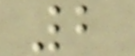2
